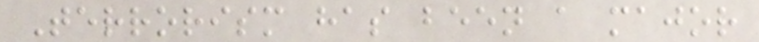Terrorism has been a major
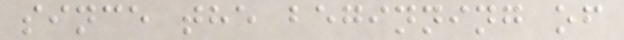since the beginning of
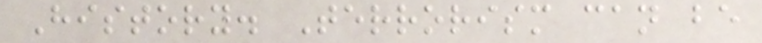History. Terrorism can be
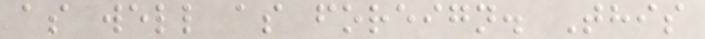as well as foreign. This
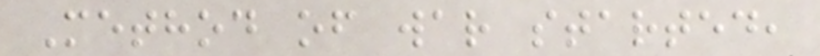Method of war started,
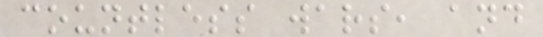countless wars, and
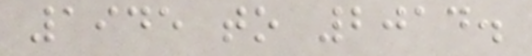1945 to 2014.
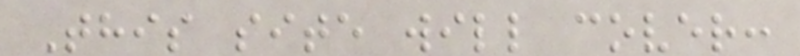This site will cover:
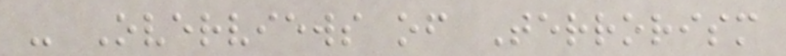- Overviews of Terrorism
